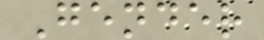Gender
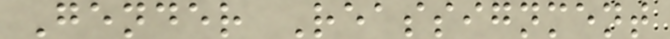Gender Reassignment
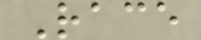Race
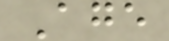Age
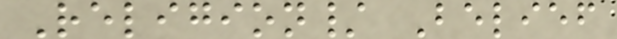Religion/ Belief
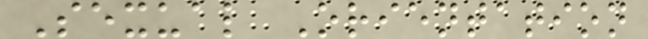Sexual Orientation
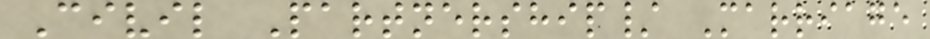Civil Partnership/ Marriage
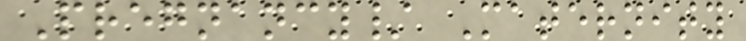Pregnancy/ Maternity
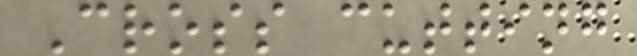Cross cutting
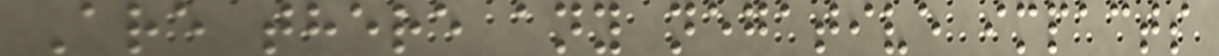Are there any negative impacts
